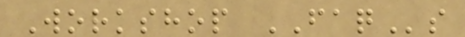Workshop FAQs
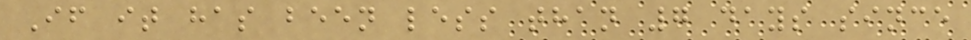If it has been less than 7 days since
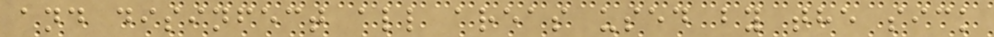and disinfect all areas used by the sick
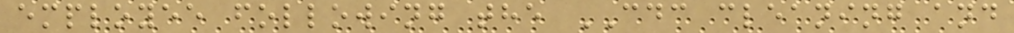employee following the CDC cleaning and
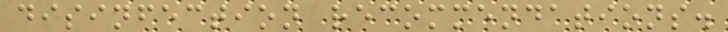disinfection recommendations.
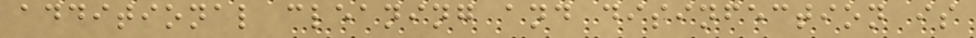additional cleaning and disinfection is
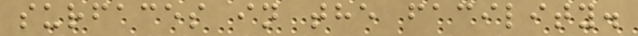surfaces in the facility.
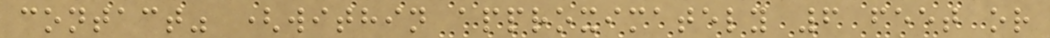contact" (within approximately 6 feet or
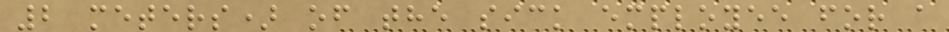2 meters) of the sick employee for a
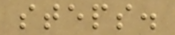steps.
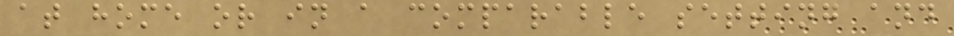at home or in a comparable setting and
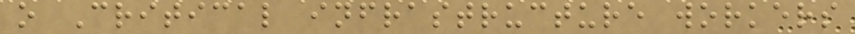o Critical infrastructure workers
